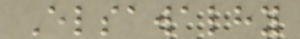Elsawalhy
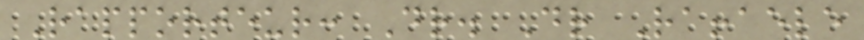Rapporteur: Dr. Dr Raffaele
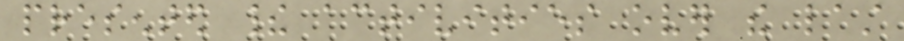presented their activities over the last
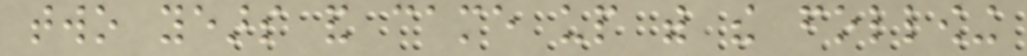two years and came up with the following
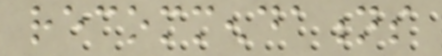recommendations
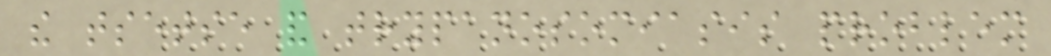the tsetse and trypanosomiasis problem
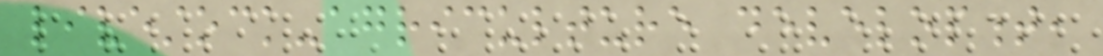livestock-agriculture development,
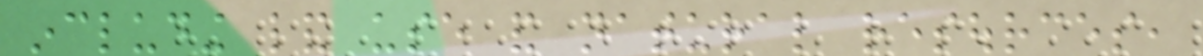including land use and natural resources,
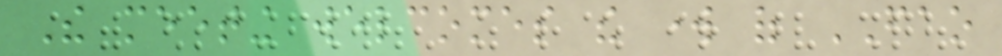The meeting welcomes the work of FAO
